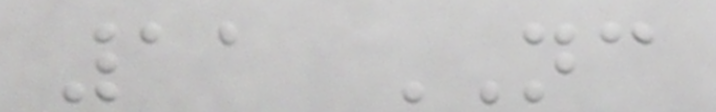11 NC
